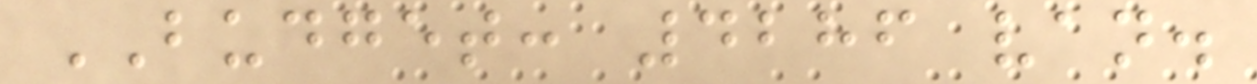BUDGET: 4286 van.
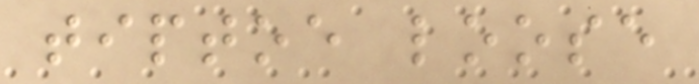tiptoe loose
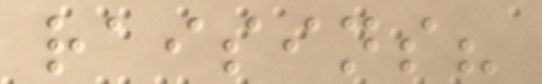raisins?
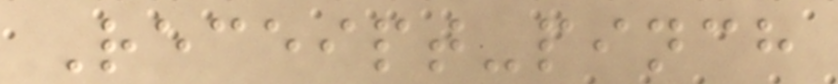Receipt-pinch
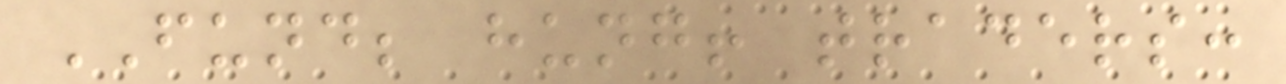FUND; hung! traders:
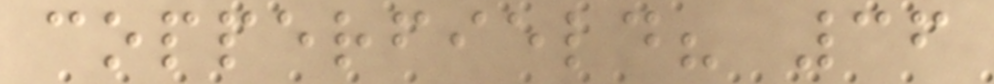copperfield? 36
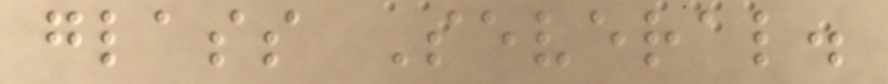glass Several.
